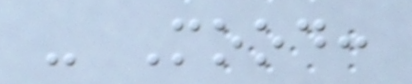- Mood:
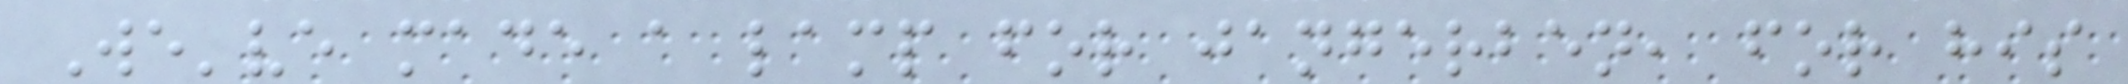We've made a lamp for jangerben, for his
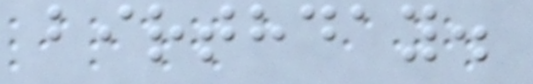birthday.
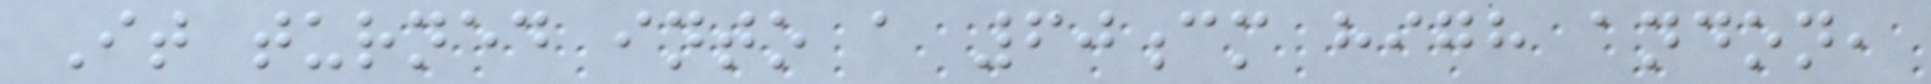It turned into a 60cm high andon,
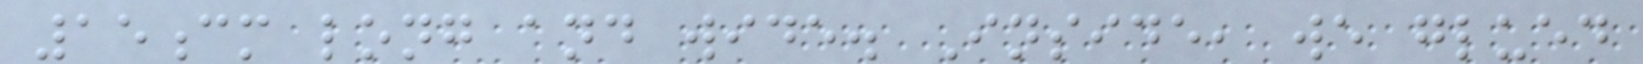15cm long and wide. Inside, we glued
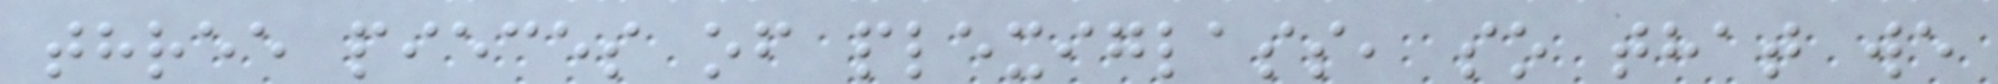three pieces of plexiglass, so that we
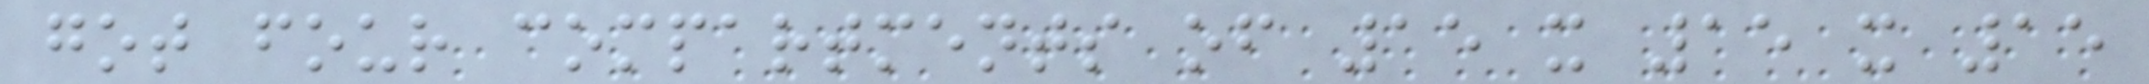got four compartments of 15 x 15 x 15
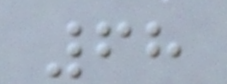68
